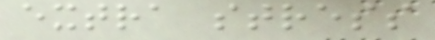extra stress
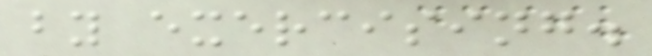by exercising.
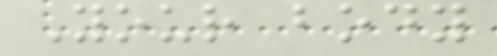Your body
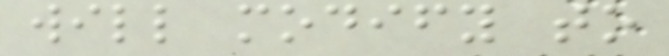will modify to
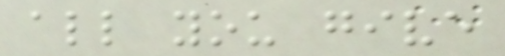all you give
